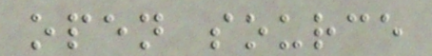open source
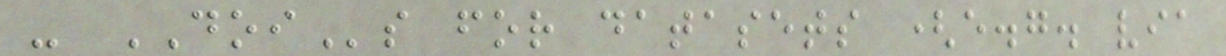- DOIs for datasets (e.g. via
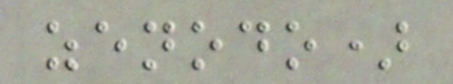zenodo)
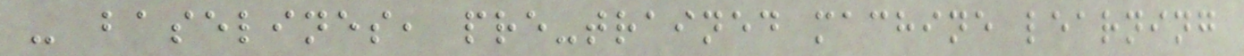- baselines, pre-trained machine learning
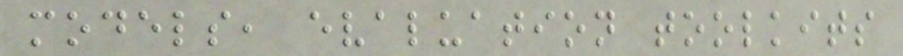models, evaluation toolkits
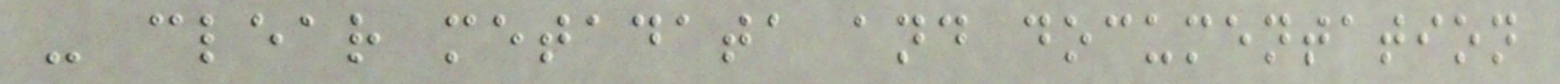- clear metadata and documentation
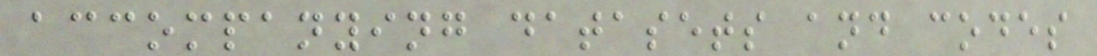accompanying datasets and codes
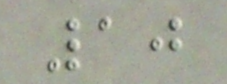10
